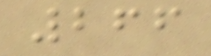266
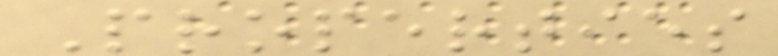Properties
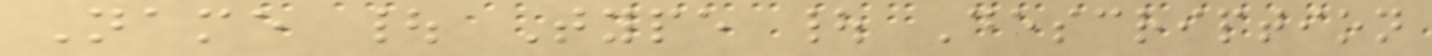Name | Type | Description
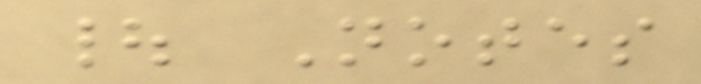| Notes
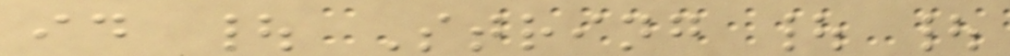id | String | |
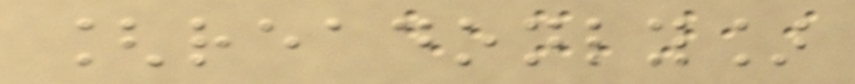[readonly]
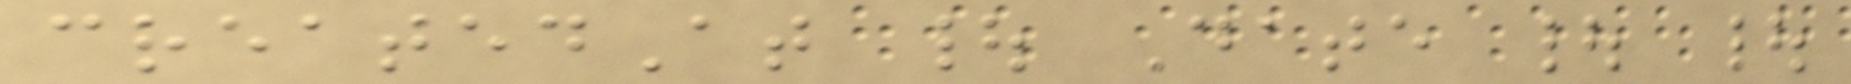createdAt | Date | |
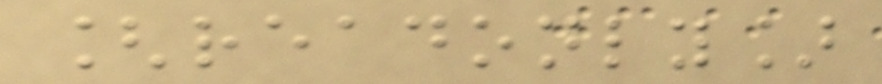[readonly]
